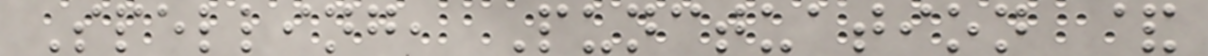Spelling, Punctuation &
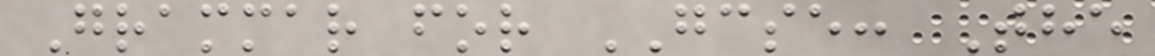Grammar for GCSE: The
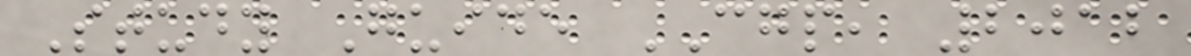Study Guide CGP, 2012
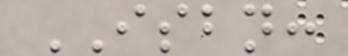ISBN:
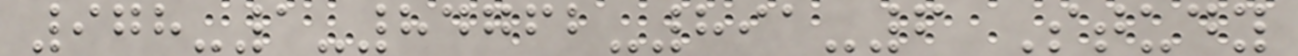978-1-84762-891-6 Study
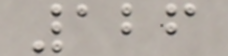126
